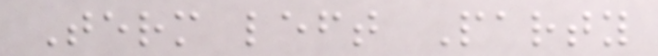Term left Party
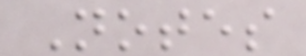Notes
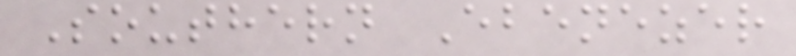Southern Ebenezer
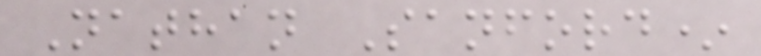Nathan Sanford*
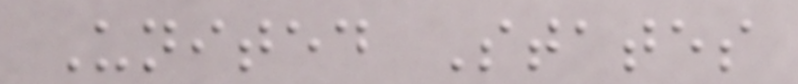United States
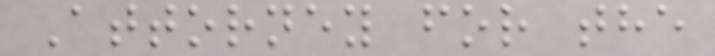Attorney for the
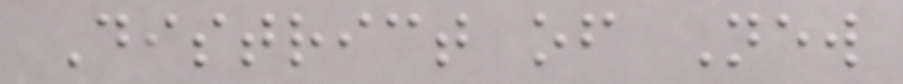District of New
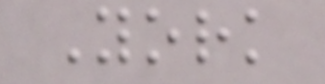York
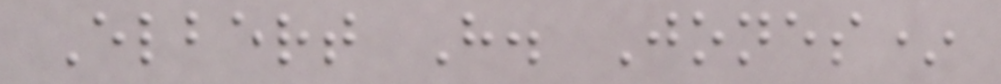Elbert H. Jones*
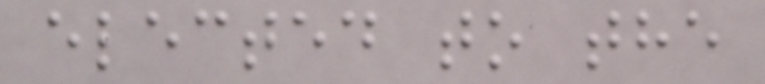elected to the
